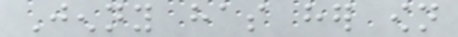Jenny has her own
